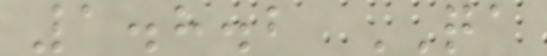1.8.2 QA
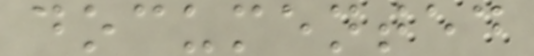documented
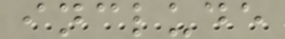include
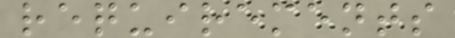requirements
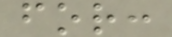for:
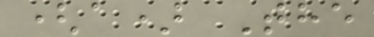(a) The
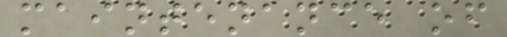maintenance of
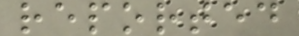reported
